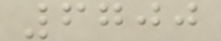6700
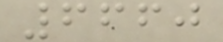6660
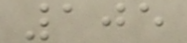105
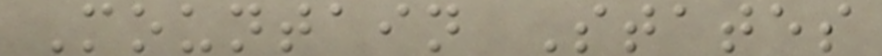Mountain States
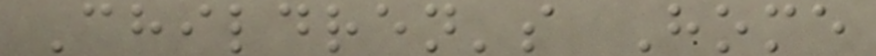Children's Home
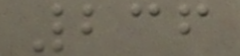236
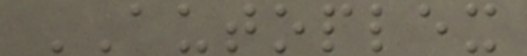AUTOPLEX
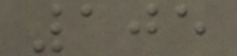105
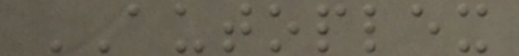AUTOPLEX
